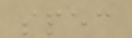spec
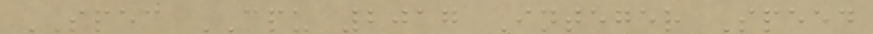SPEC CPU 2017 Integer Speed
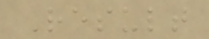Result
